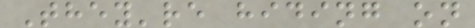They're hiding on
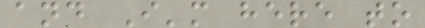and I'm here to
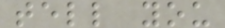tell you
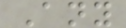Any
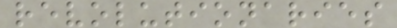revolutionaries
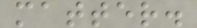matter.
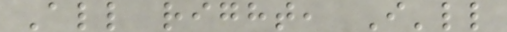All right, I'll
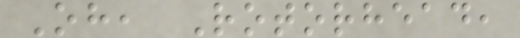Oh, Rotorhead,
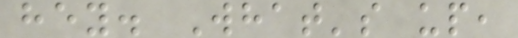hey. What's up,
